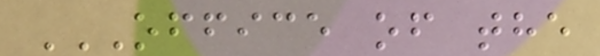OFFICE OF THE
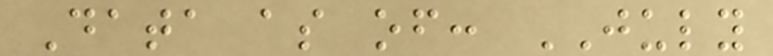Data as of: JULY
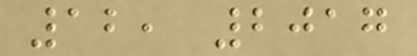12, 2017
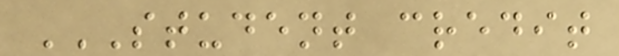STUDENT CREDIT
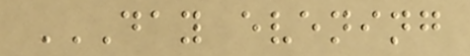DAY EVENING
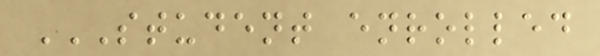STUDENT ENROLLED
